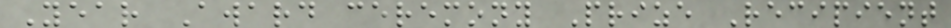Year Award ceremony Prize Recipient
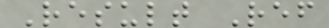Result Ref
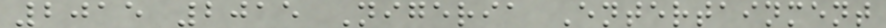2015 2015 Nigeria Entertainment
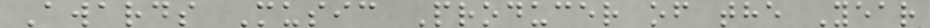Awards Music Producer of the Year
